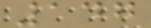147
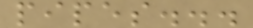pipes...
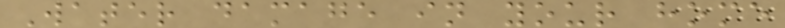Water damage in your home
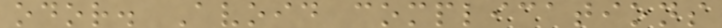odor. Avoid complications
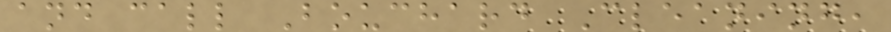and call Bouchard Cleaning,
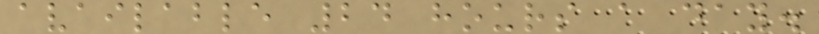available 24 hours a day.
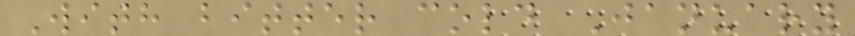With bitter cold January
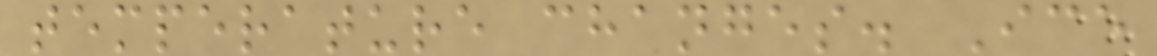temperature changes. Ice
